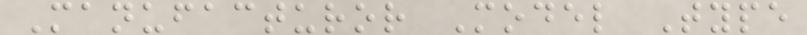Manufacturor Model Type
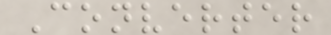Converter
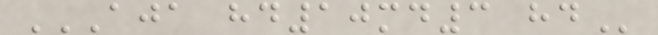AJA HD10MD3 HD
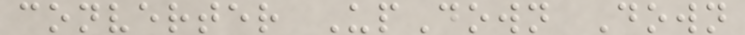converter UpDown Down
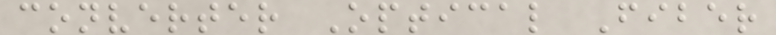converter Optical Fiber
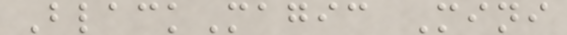BlackMagic Mini
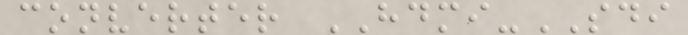converter HDMI-SDI
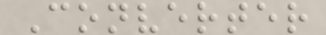Converter
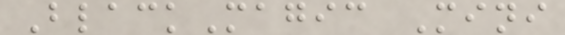BlackMagic Mini
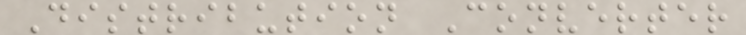Distribution Converter
